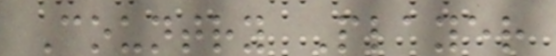Country Player
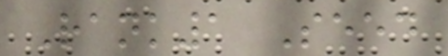Rank1 Seed
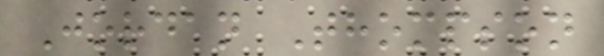Jordan Thompson
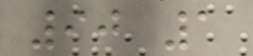90 1
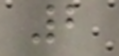2
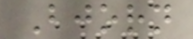Bjorn
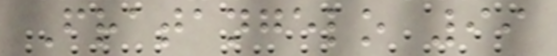Fratangelo 99
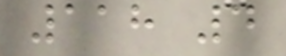118 4
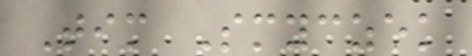Tim Smyczek
